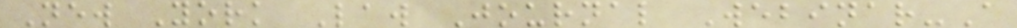New York Law Journal Webinar-A
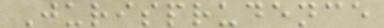Jurisprudence
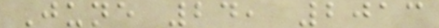June 24, 2013
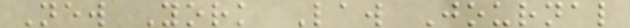New York Law Journal
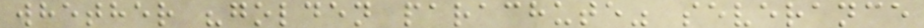whether "golden parachute" severance
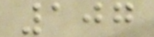107
